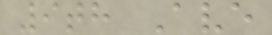9th Ave
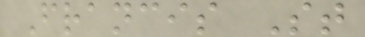Francis St
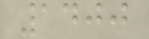1400
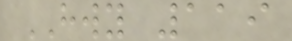HWY 119
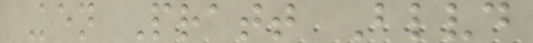Ken Pratt Blvd
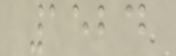1524
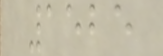1525
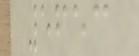5653
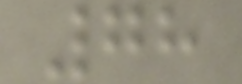78
